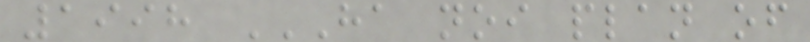1998 HA NOI PLAN OF
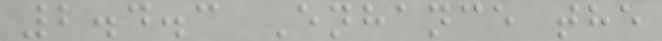2.4.3 Enhance the
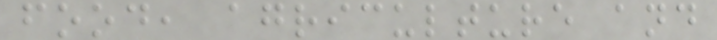food, agriculture and
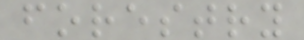forestry
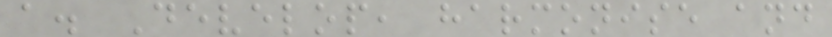a. Develop, harmonise and
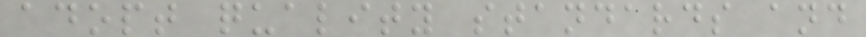adopt quality standards and
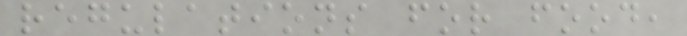regulations for food,
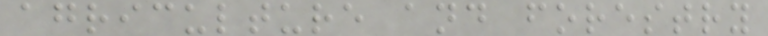agriculture and forestry
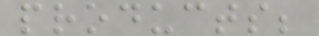products;
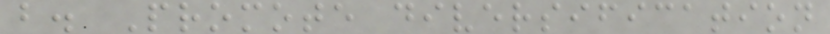b. Promote diversification
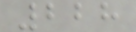228
